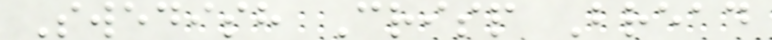Swedish Crisp Bread
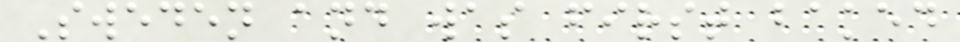Sweden and was first baked
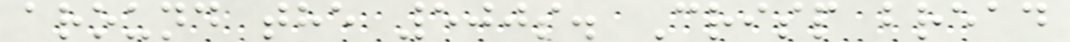around the 500s. Crisp bread
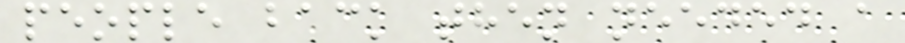people back then needed a
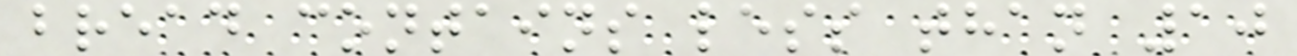bread contains less than 10
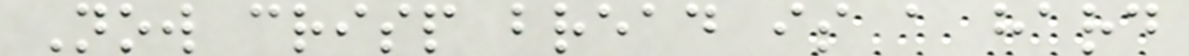Now crisp bread is a hard
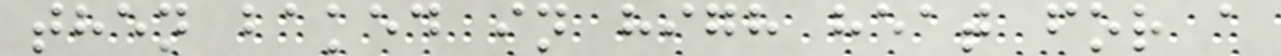then baked in high heat for a
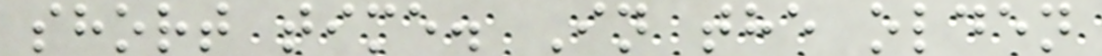short time. In the olden
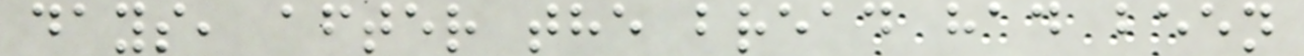days, after the bread had been
